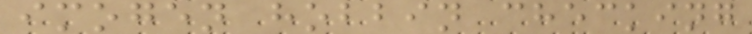imogen hobbin checking
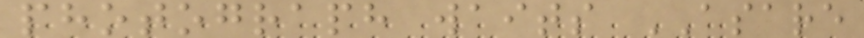photograph waits ASARE
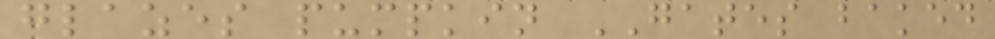glazes pumpkin GATES baked
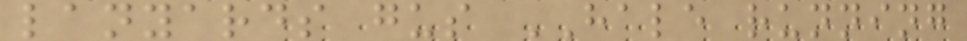lanyards gus HALE running
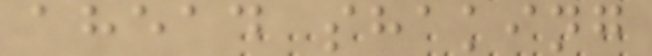ahead shaking
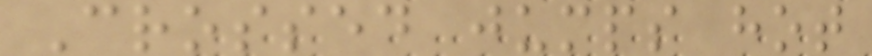Crossed jumps hot
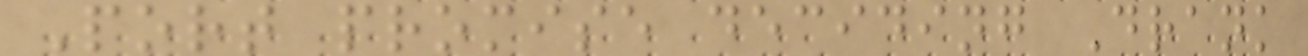Port promise deciding Drank
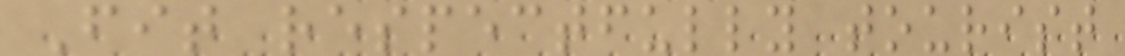Fit respectfully tourist
